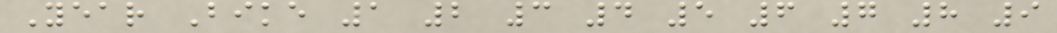Year Bike 1 2 3 4 5 6 7 8 9
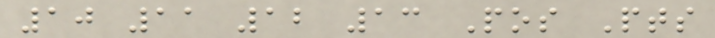10 11 12 13 Pos Pts
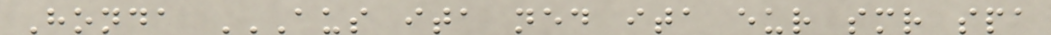Honda AUS ITA NED ITA EUR SMR SPA
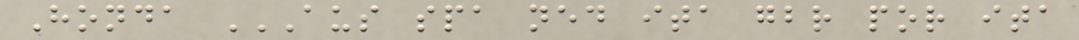Honda AUS SPA NED ITA GBR POR ITA
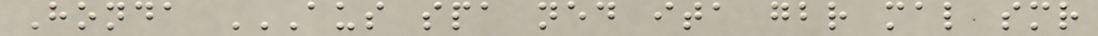Honda AUS SPA NED ITA GBR MAL SMR
